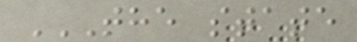THE STATE
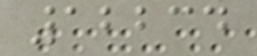12234
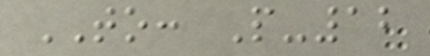TO: P-12
